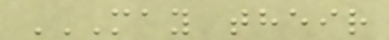MAY THEIR
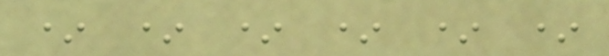* * * * * *
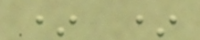* *
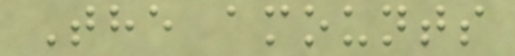The amounts
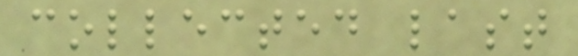collected last
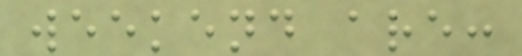weekend are:
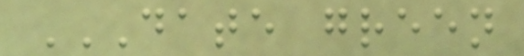DATE GREEN
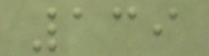139
